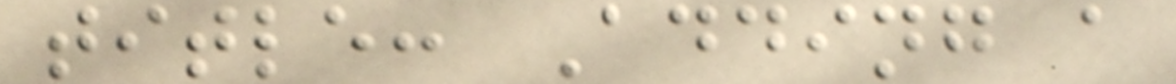title: Adding a
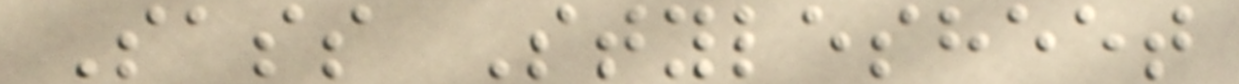Sass Stylesheet
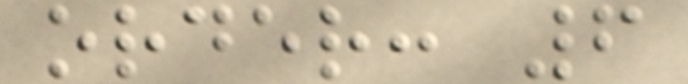order: 6
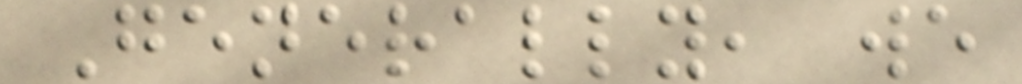Generally, we
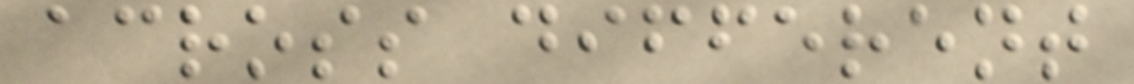across different
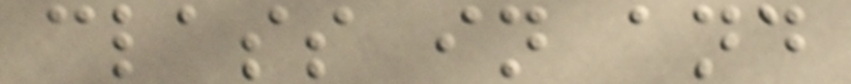class in and
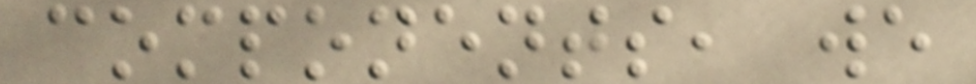components, we
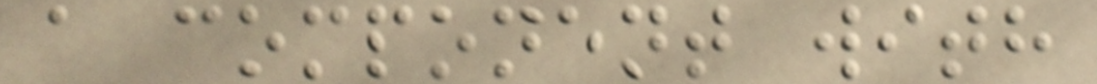a component with
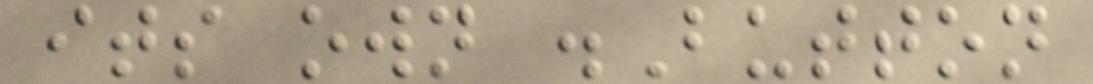its own .Button
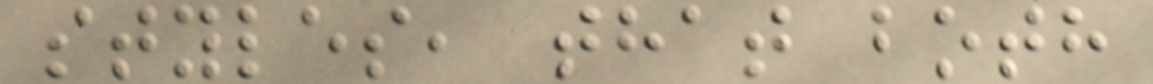styles, that both
